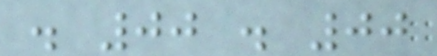. 00 . 00
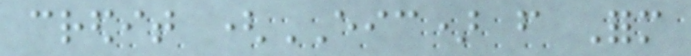credit (EIC) from Form
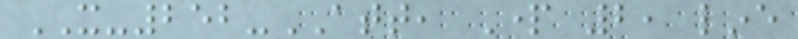IT-252-ATT, Part 2, line
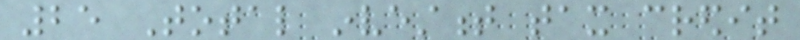25 Total investment tax credit
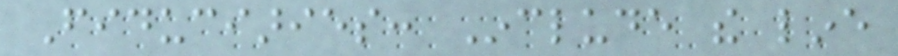Fiduciaries: Include the line
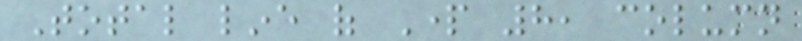Total line of Part 8, column
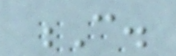C.
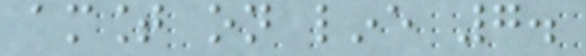amount on line 7.
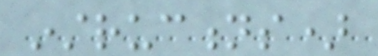instructions)
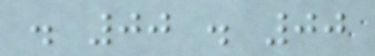. 00 . 00
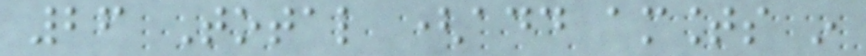26 Total (add amounts in
